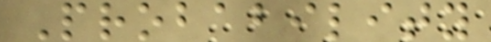Probability
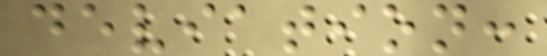deviation:
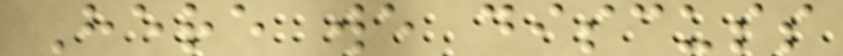Here we discuss
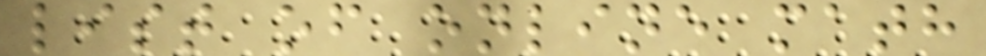list of online math
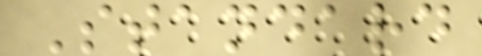Standard
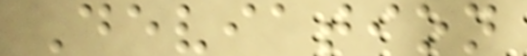Deviation
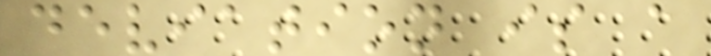deviation is a
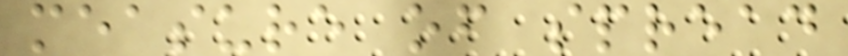measure of spread
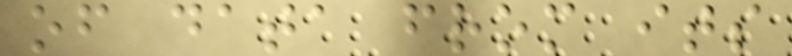of data from its
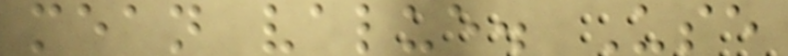mean value. Use
